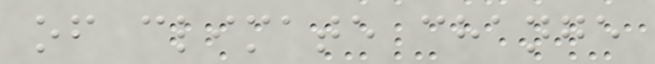of climate change
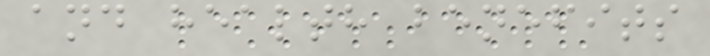and health benefits
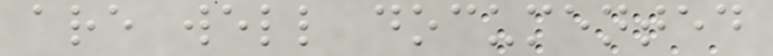are well documented
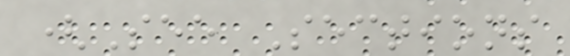(See Sections
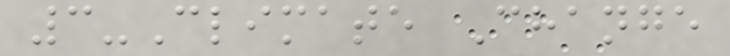3-Climate Change
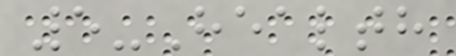5-Health
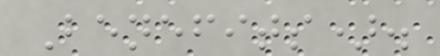Benefits).
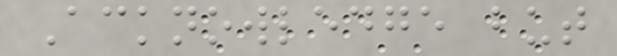Acknowledge but
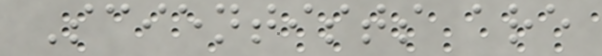Scientists are
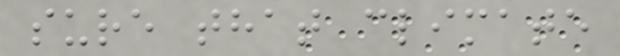sure that climate
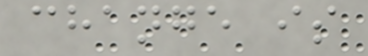change is
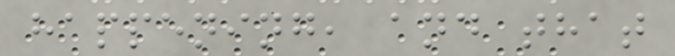happening, and that
